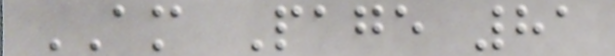AM Page 81
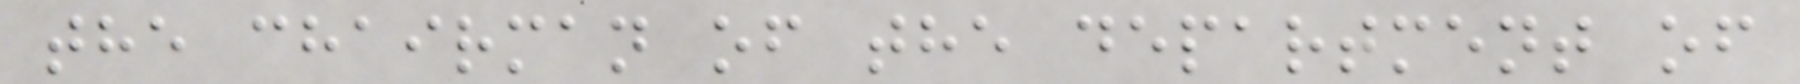the chairman of the department of
